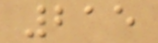215
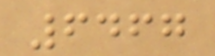6467
